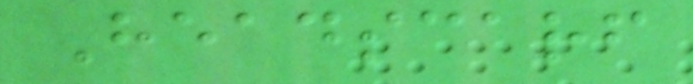Headscarf
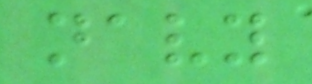navy
